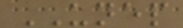UNEP
